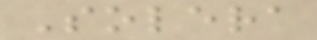Solera
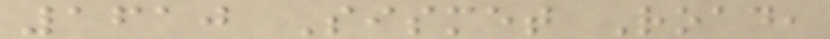1610 Sismet Road,
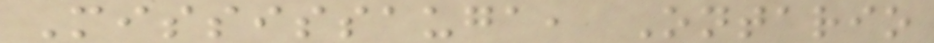Mississauga, Ontario
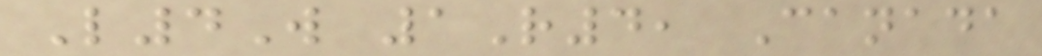L4W 1R4, Canada
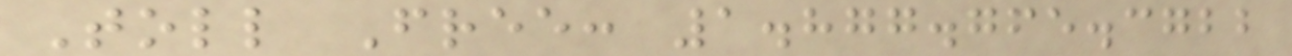Toll Free: 1.877.765.3722
